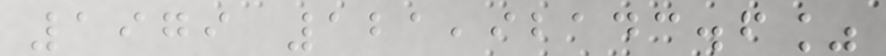1979 121,92143.6%
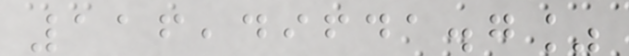116,49641.7%
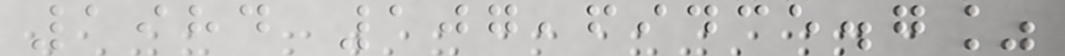1984 107,69435.7%
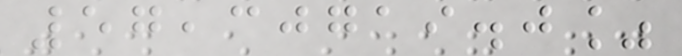57,30719.0%
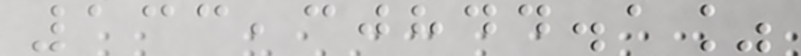133,30844.1%
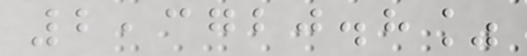2,3720.8%
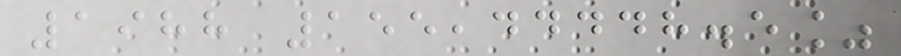1988 155,44448.5%
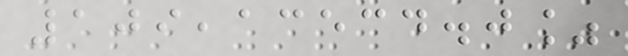109,13534.0%
